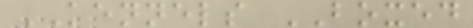KENNELS BOXED
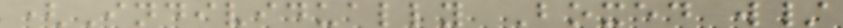(Individually Boxed w/
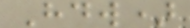Hdw)
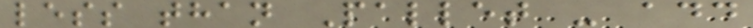less than Pallet - add
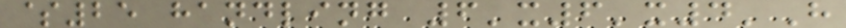$25 handling 6'x6'x4'H
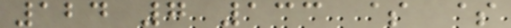124 7 133 $ $
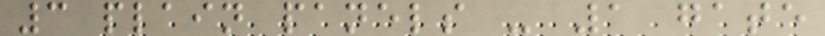3 plain panels - 1 gate
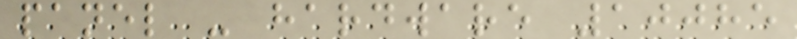panel - hardware 10085
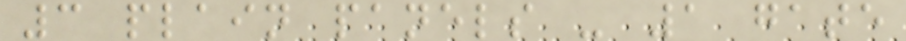3 plain panels - 1 gate
